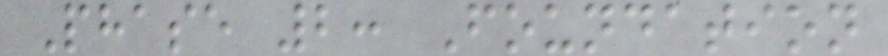Phase 2: Foundation
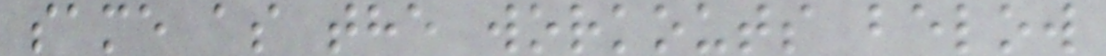same as the workouts below
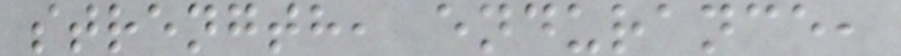strength, endurance,
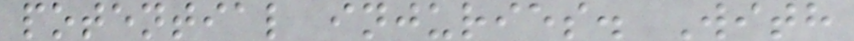potential injuries. With
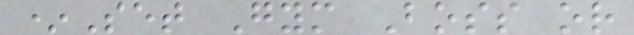*Set Gym Boss or
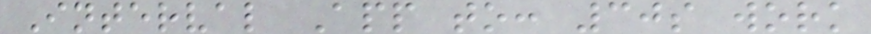Interval App to: 30s work
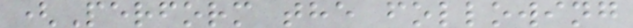(Perform the following
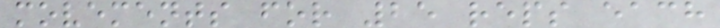movements for 25 reps each
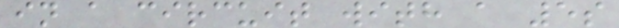in a circuit with a 5s
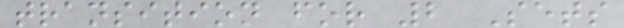transition for 2 Sets
